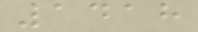1418
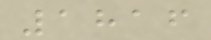1816
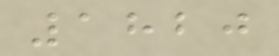1820
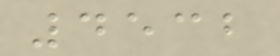4532
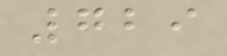729
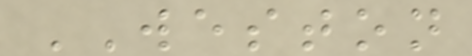WESTON
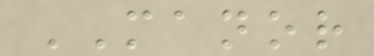MANOR
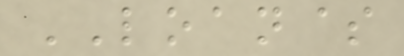LOAN$
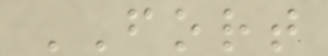FORT
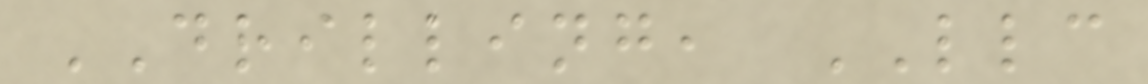DRILLING, LLC
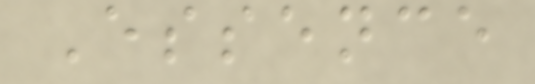Essence
